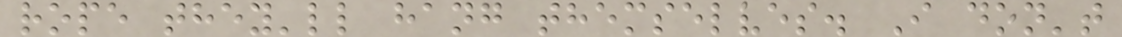rope they'll hang themselves. I don't
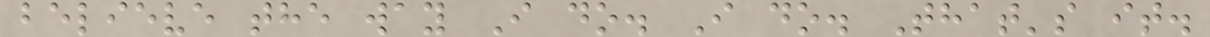believe the way I do. I do. That's it.
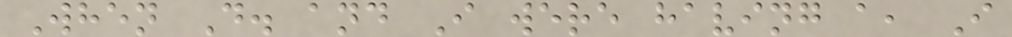When D. and I were having a, I
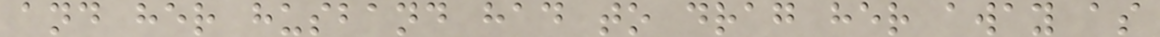and her husband had to drag her away as
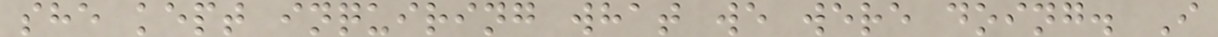she kept inquiring what we were doing. I
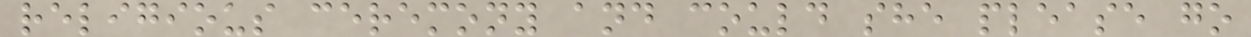religious ceremony and could she please go
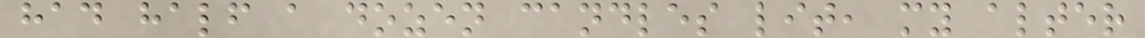had half a dozen candles lit, my alter
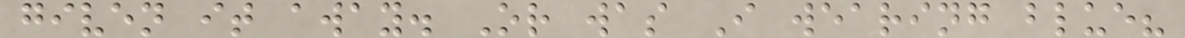given it away. Or was I wearing blue?
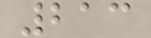213
